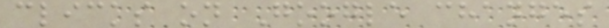clicks on Google changes
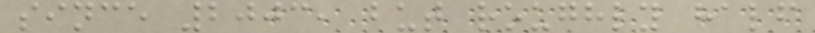since 2003, but roughly half
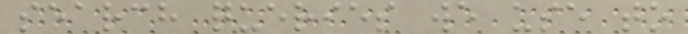search queries we use to
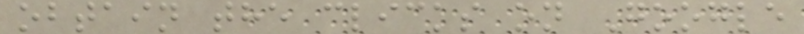obtain the clicks on Google
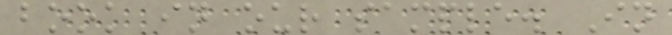book in our sample. In
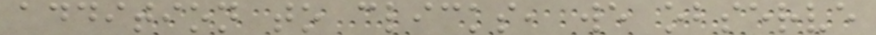addition to clicks, we observe
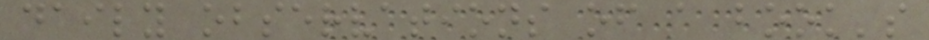daily observations of a book's
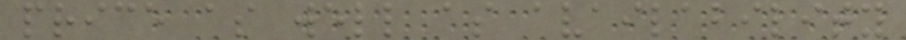price as well as availability
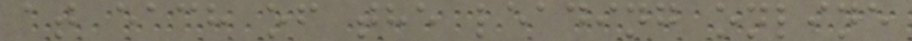at each of the leading online
